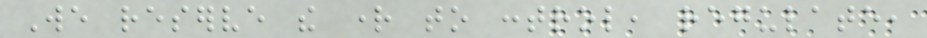We reserve the right to control, regulate,
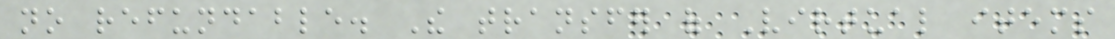no refundable. The transfer of Virtual items
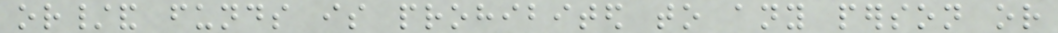or/and funds is prohibited to any person or
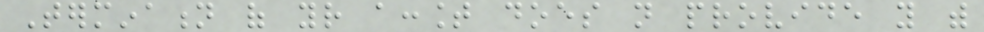Termination of your account does not provide you with
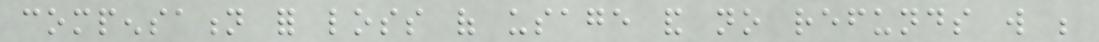compensation for loss of usage and no refunds will be
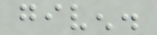given.
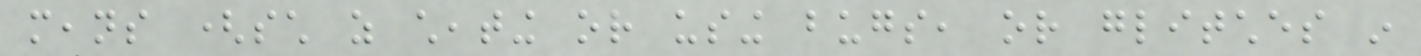means (such as cheating or using bugs, or glitches in
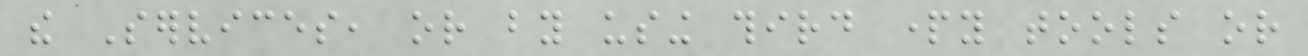the Services, or by using third party tools or
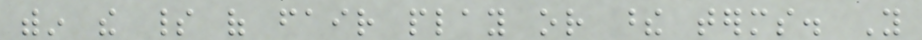within the spirit of fair play or these terms. You
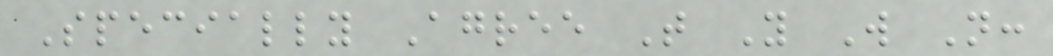Specially Agree That You Will Not:
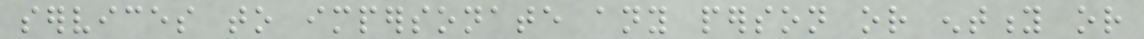services to impersonate any person or entity or
